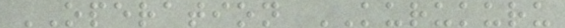OPERATION KURUKURU
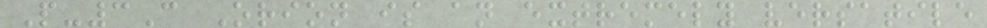P-3C Orion is an extremely versatile
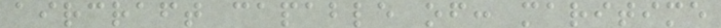aircraft capable of: maritime
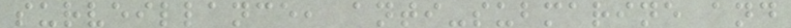surveillance, anti-submarine and
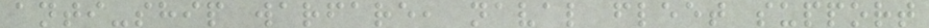anti-ship warfare, naval fleet support
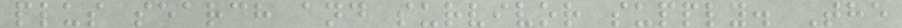plus search and survivor supply. The
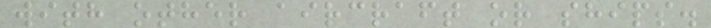with other aircraft or ships.
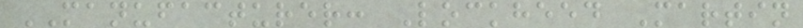MANUFACTURER: Lockheed Martin
